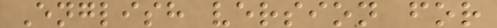English version for
